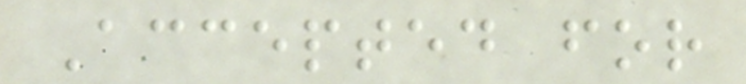Accepted for
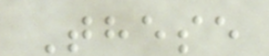These
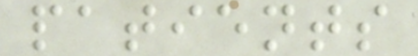patients
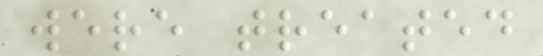were treated
